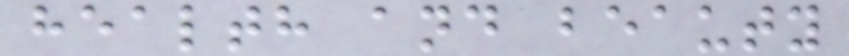health and beauty
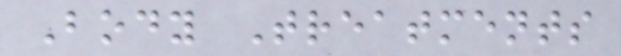Body Treatments
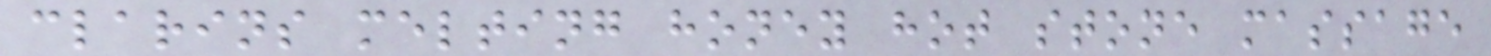clarins melting honey hot stone massage
